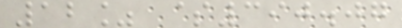12% $390.07
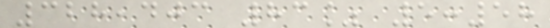328,403 83% 5:58
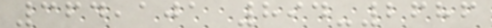364,101 894-2686
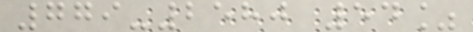779-2580 54%
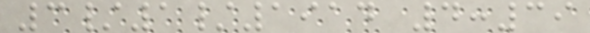3/1/1914 4:39
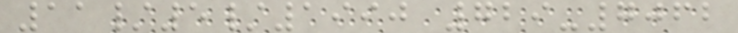11/5/1990 729-7062
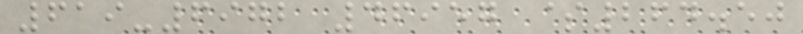619-6972 46957 $264.50
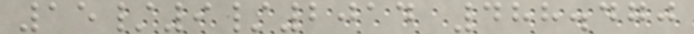15/9/2014 488.470
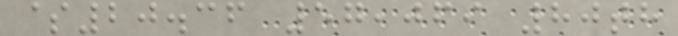$20.36 57,069 80th
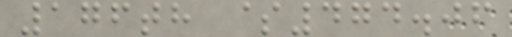176th $474.06
